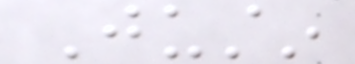Justin
